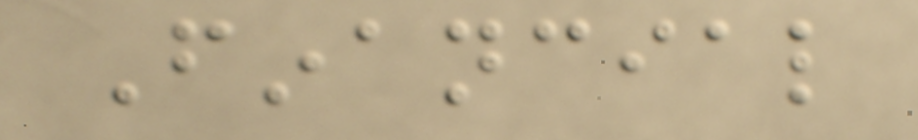Financial
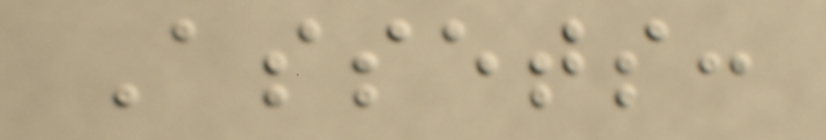Assets:
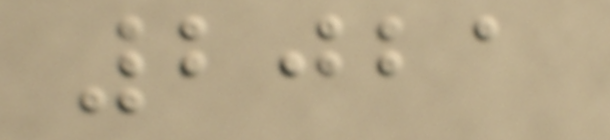2021
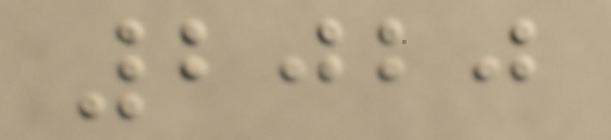2020
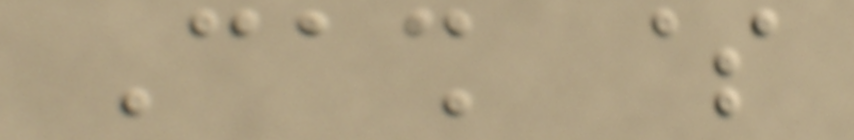Cash $
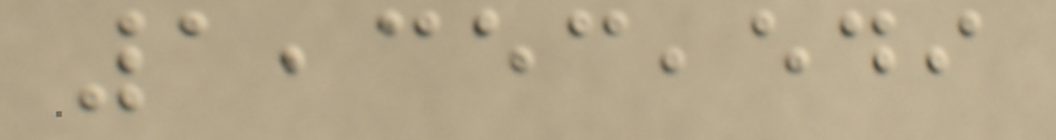1,353,549
